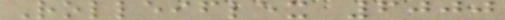Rolleiflex 6000
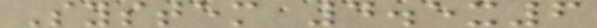System 4.5x6
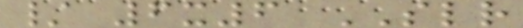/ 6x6 SLR
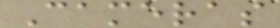Cameras
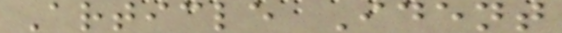Article Ident
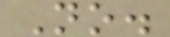No.
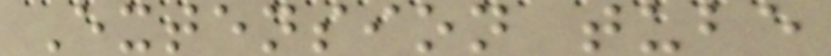Extension tube
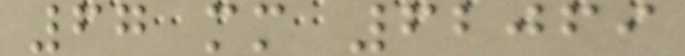67 mm 62069
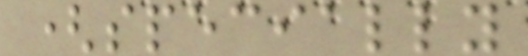(specially
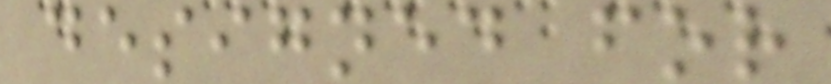designed for
